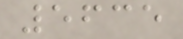5635
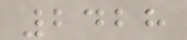2428
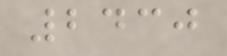2430
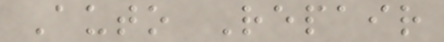Auto Repair
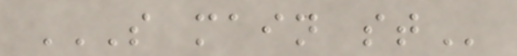S MAIN ST
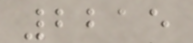2215
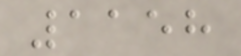1158
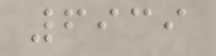6939
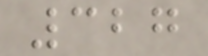327
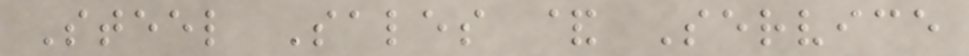Steel Sales & Service
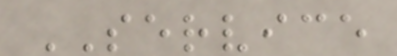SERVICE
